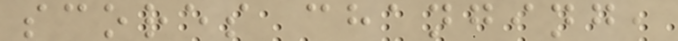scores changing,
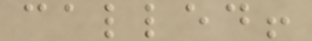called!
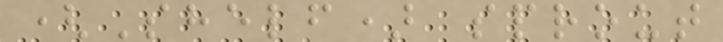(Shelf) sprout
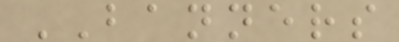BANNERS
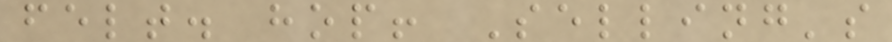felt. hop! Selling's
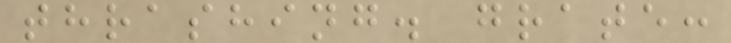thrashing. grate:
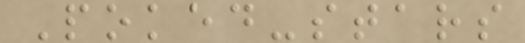Poked-stars
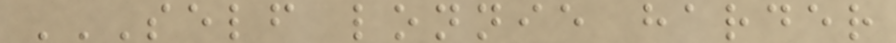SELF LONNIE HARDER
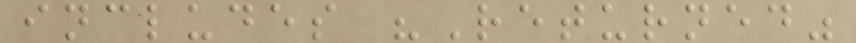includes "Returned"
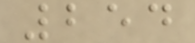254
